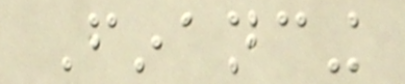Financing
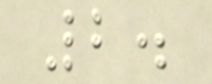2.
